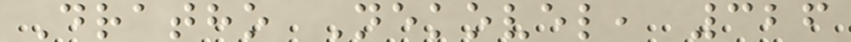Dratho Nekovel, 326
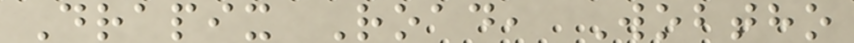Drapix Road, Wobtho
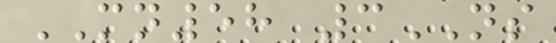MN58 3NS
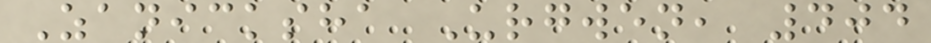Zanicksha Urgwen, 404
